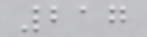217
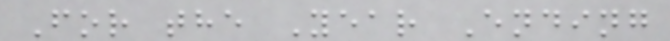For the Year Ending
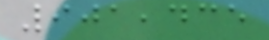901,435
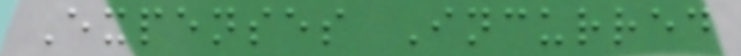Expenses Incurred
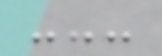---
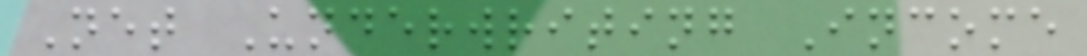Net Underwriting Income
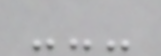---
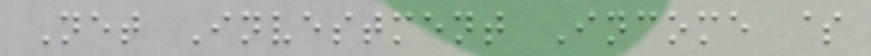Net Investment Income $
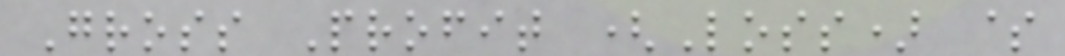Gross Profit (Loss) $
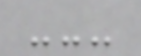---
